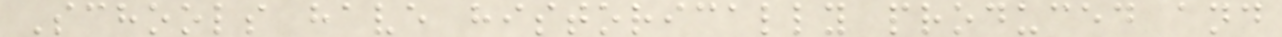Schools have historically produced and
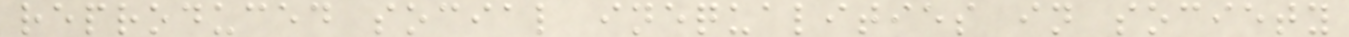reproduced social inequalities in society
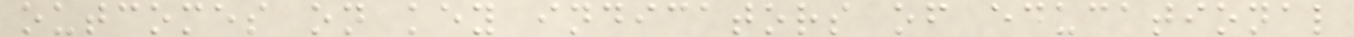outcomes on key indicators of educational
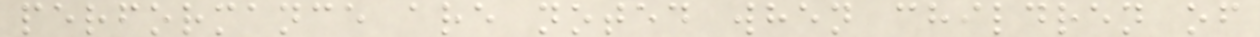performance are noted when children of
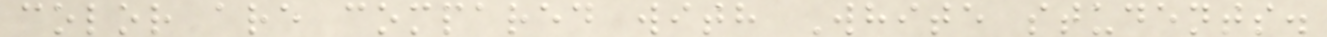color are compared with White students.
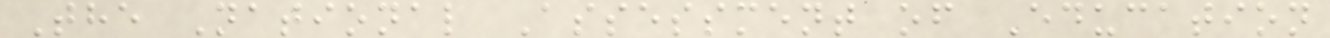The National Assessment of Education
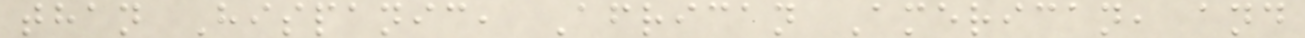than Hispanic, African American, and
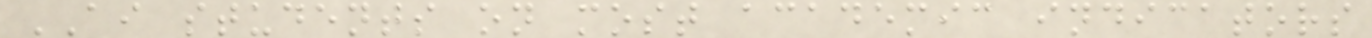AI students on most academic indicators
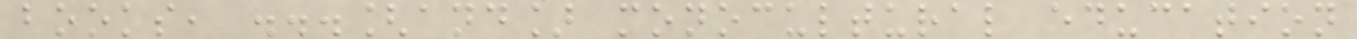books, ...[and] monocultural education
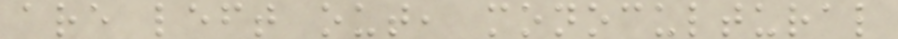are left out, monocultural
